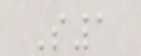S1
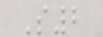S2
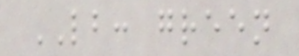LB: green
